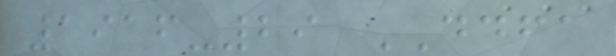1916-29 DDFA
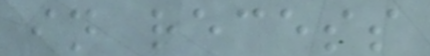in recess
